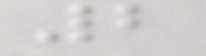2
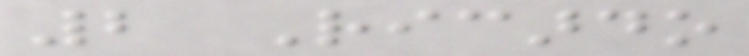2 Ricardo
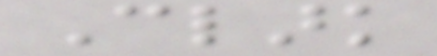Clark
